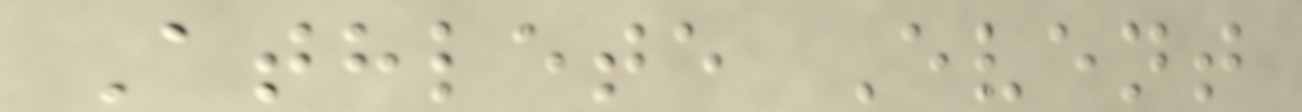Athlete Event
